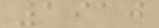1910
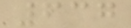637
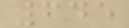645
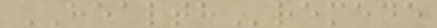HEALTHremede
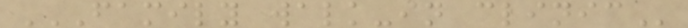FAMILY WALK-IN CLINIC
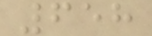658
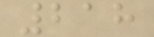218
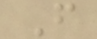F
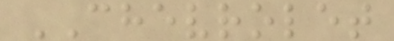CHEVROLET
